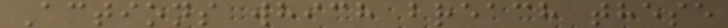Actions which breach these
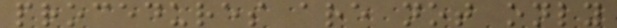procedures are not only
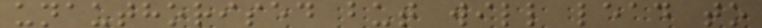unauthorised but will lead to
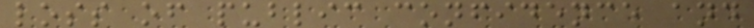loss of public confidence and
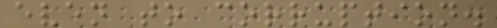even to corruption.
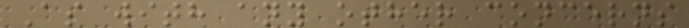As with any other concerns
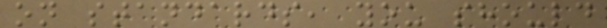on standards, you should
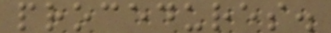procedures.
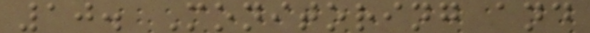10. Monitoring and
